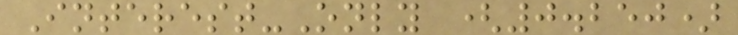Interest-Only (0.250)
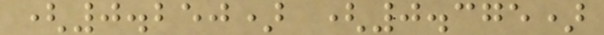(0.250) (0.375)
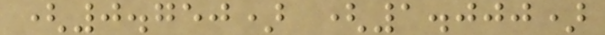(0.750) (1.000)
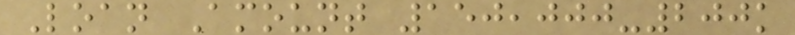Loan Amount 150,000-200k
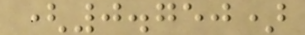(0.750)
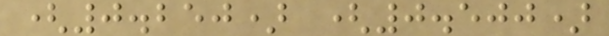(0.250) (0.500)
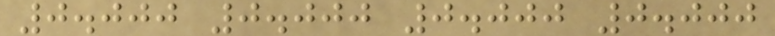0.000 0.000 0.000 0.000
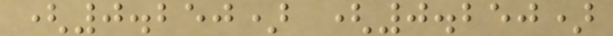(0.250) (0.250)
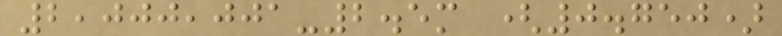2,000,001-2.5m (0.750)
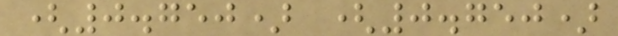(0.750) (0.750)
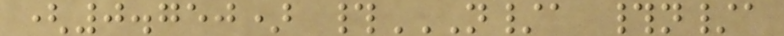(0.750) #N/A #N/A
